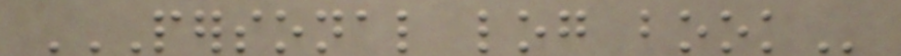PERSONAL LOG BOOK
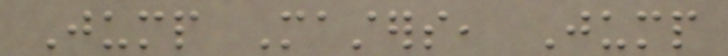Jump Masters, Jump
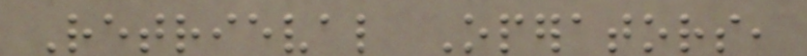Retrieval Operators,
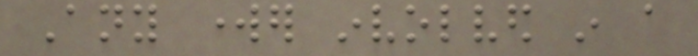Any worker involved in a
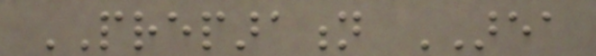PREPARATION AREA
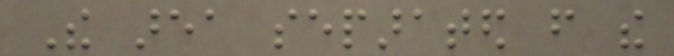The area separated from the
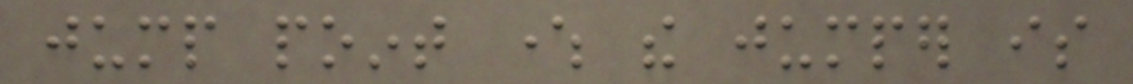jump point where the jumper is
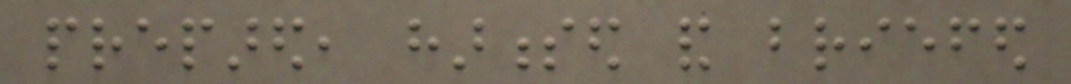prepared, harnessed and briefed
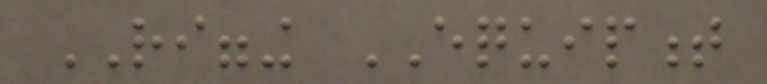RIGGING EQUIPMENT
